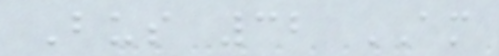Bus 32 AM
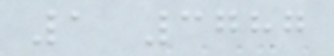1 3787
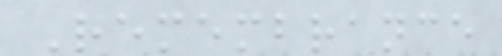Remembrance
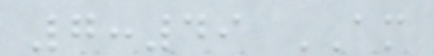7:49 AM
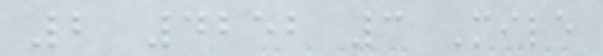2 4252 3 Mile
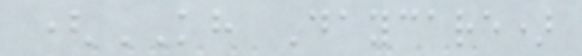(KH Daycare)
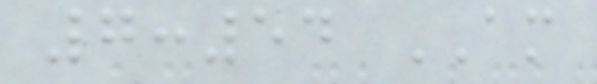7:54 AM
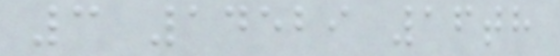3 14529 16th
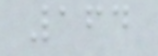164
